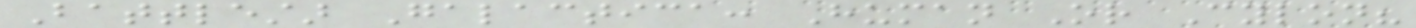Battlestar Galactica: Human Or Cylon?
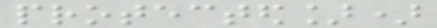protected])
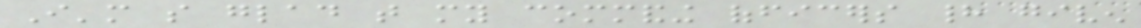I'm so glad that my commanding officers had given
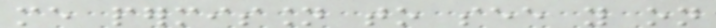me permission to see you on
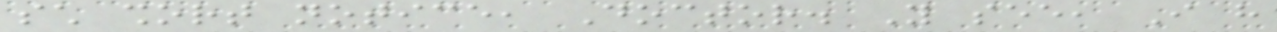such short notice, Doctor. You see, I have
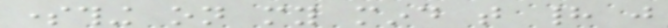something on my mind that had just
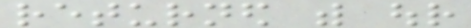returned with our
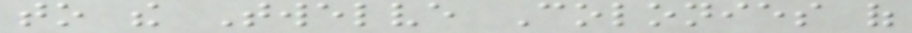to the Twelve Colonies of
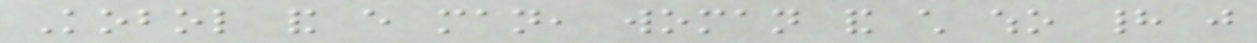Kobol and every man, woman and child who had just
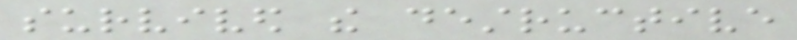survived the destructive
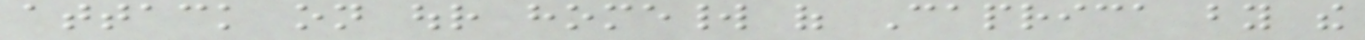attack on our homeworld of Caprica by the
